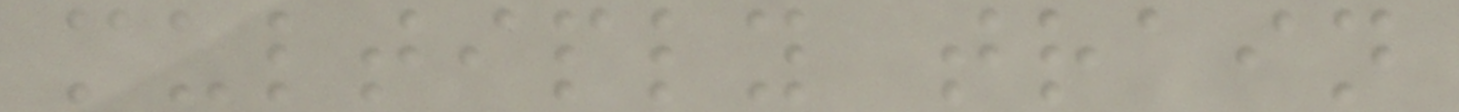multiply train
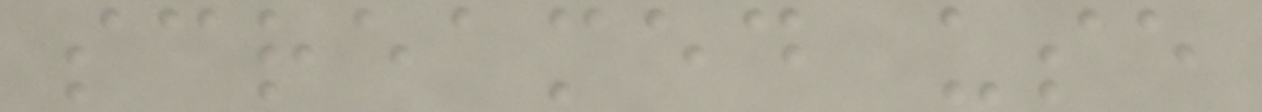screamed use
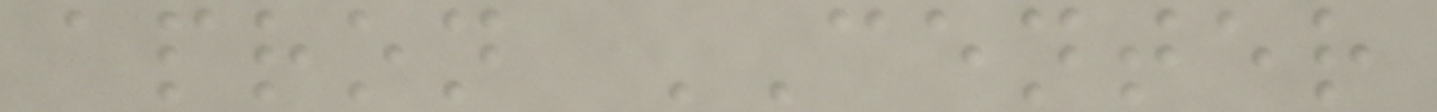apron CENTER
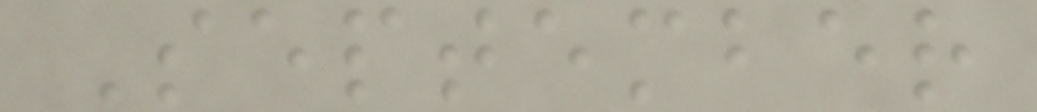September
